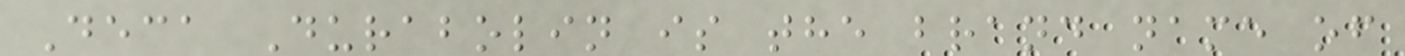Deca Durabolin is the brand name of
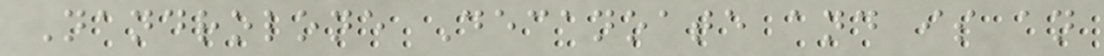Nandrolone Decanoate and is an
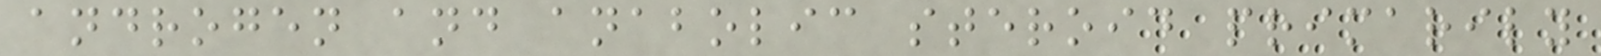androgen and anabolic steroid primarily
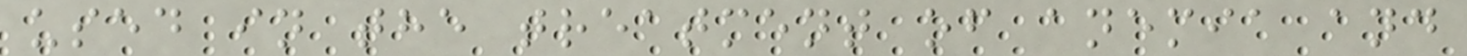used in the treatment of anemia and
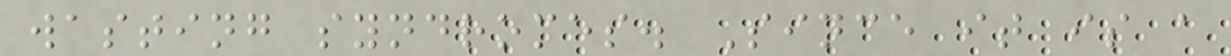wasting syndromes. Since it is a
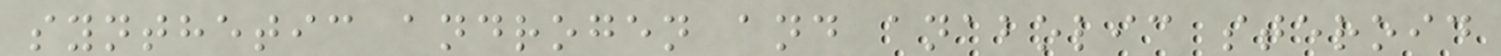synthetic androgen and anabolic steroid
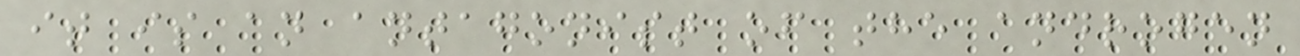it is an antagonist of the androgen
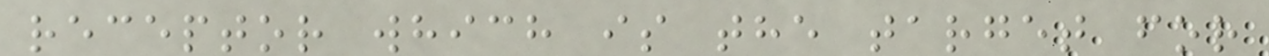receptor which is the target for
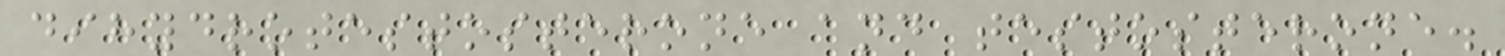dihydrotestosterone and testosterone.
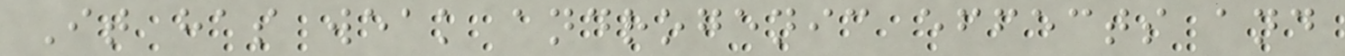It has weak androgenic effects and
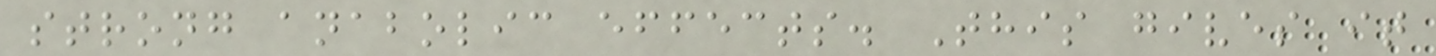strong anabolic effects. This gives it
